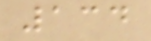134
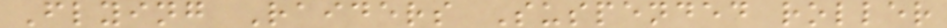Flying Raiders Suspended roller
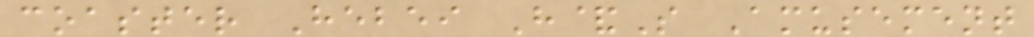coaster Hebei H&S Amusement
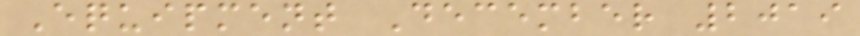Equipment December 2019
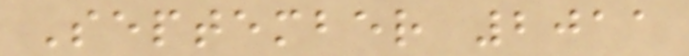September 2011
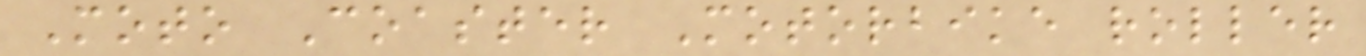Moto Coaster Motorbike roller
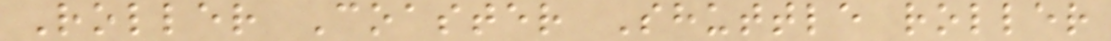Roller Coaster Shuttle roller
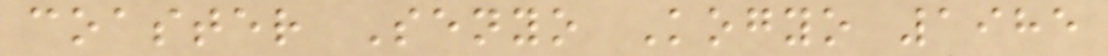coaster Senyo Kogyo 1985
